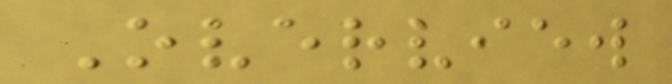Overview
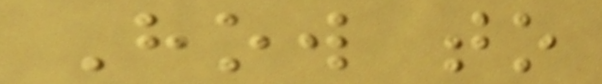How to
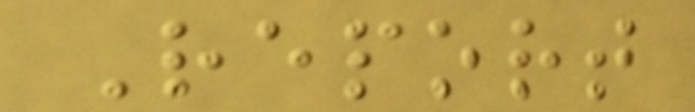Report
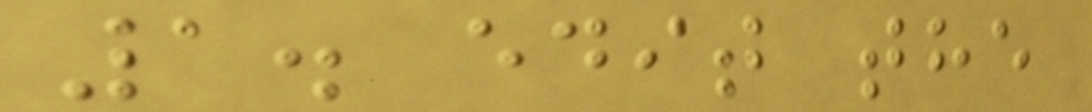1. edit the
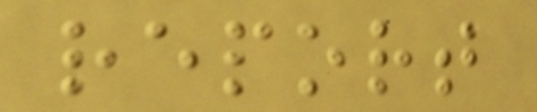report
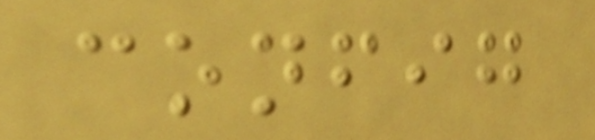config
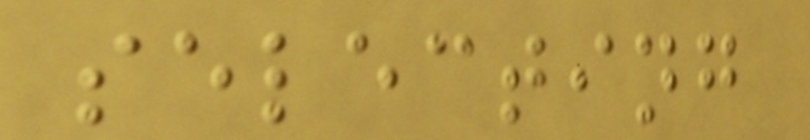selecting
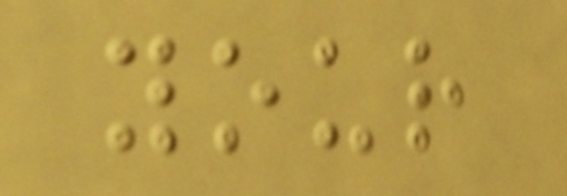your
